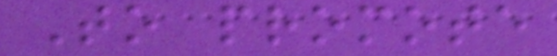To promote
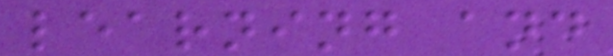learning and
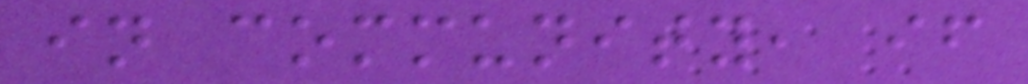in community, if
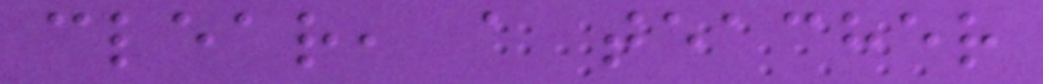clear, a teacher
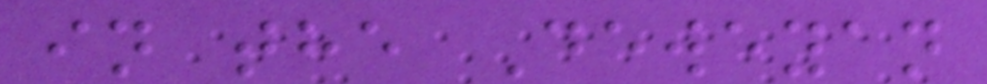in the Deweyan
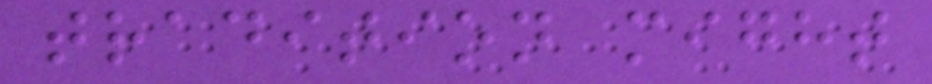tradition might
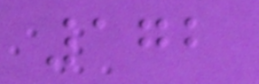172
